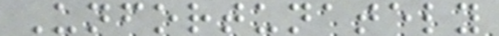Unfortunately
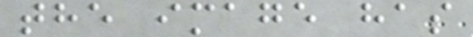the image has
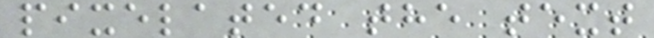pixelated the text
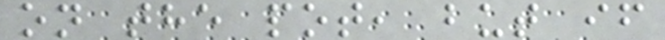on the pot, but if
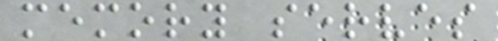memory serves
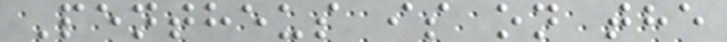Pentheus is on the
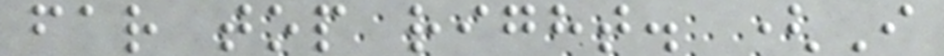far top right. (I
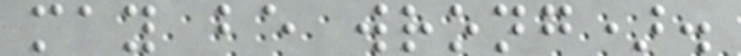may be wrong).
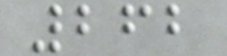262
